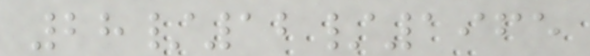28/12/1965
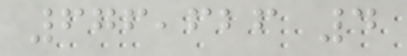676,626 4
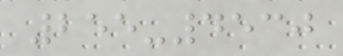255-4530
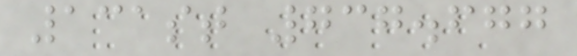131st 737.677
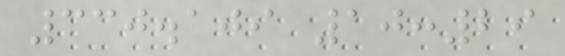330.109 10:29
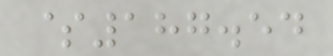$187.54
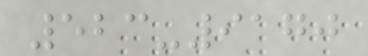523-9170
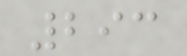293
